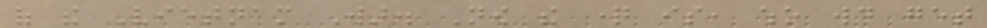of the Vietnam War. Now the question is, who would get
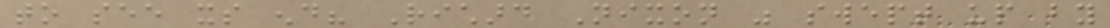to see its end? Richard Nixon was swept up by
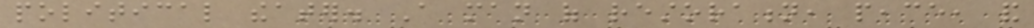political theater. A man of restoration, peace, and
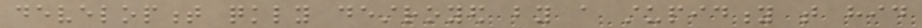development quickly destroyed by a stupidity that hid
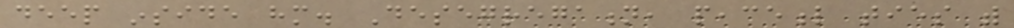deep inside him. Desegregation, peaceful ties with
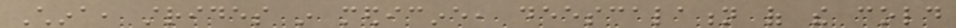China, strides in medicine, deescalation of the cold
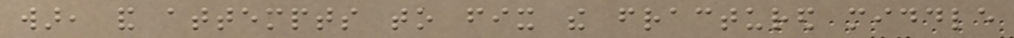war, and attempts to fix the fractured middle
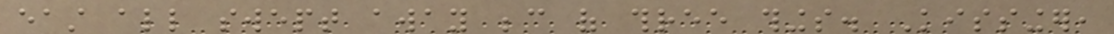east all swept away because of three things. Kissinger,
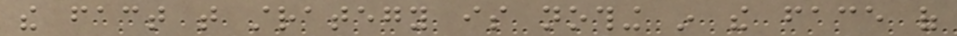the fact that strategy is nothing in the face of
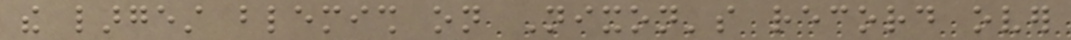the largest blemish on Nixon's record over
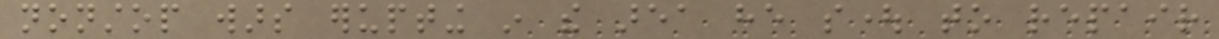nonstop wars erupting in the area he sought to repair
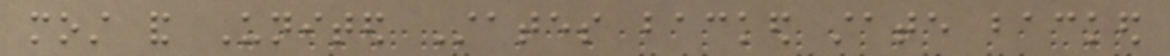most and United States backed state backed
